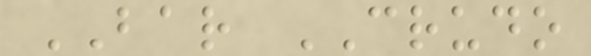BAR CRUDO
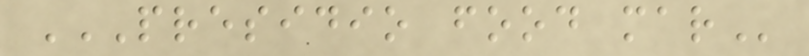PRESIDIO FOOD MAR
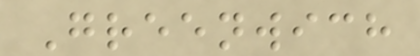Greenwich
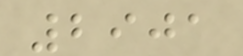2901
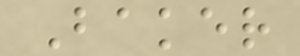Baker
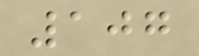107
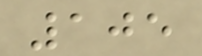105
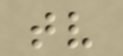tv
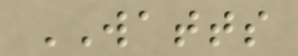WATTS
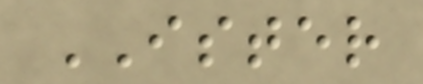ISTER
